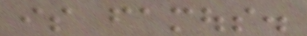is famous.
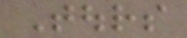Tours
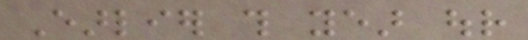Earlier this year our
